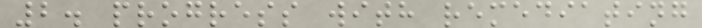2. progress with remediating
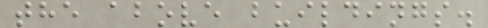the above buildings.
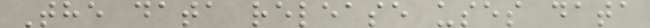The data release uses data
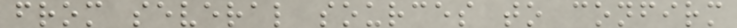from several sources to confirm
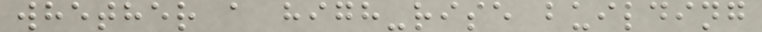whether a high-rise building
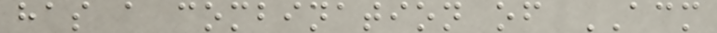has a combination of ACM
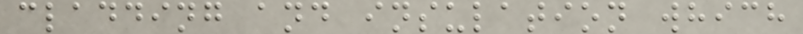cladding and insulation which
